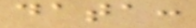data:
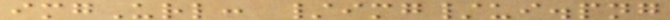imgUrl: /img/ui.png
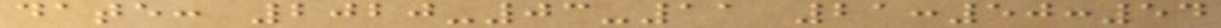date: 2020-03-11 21:50:54
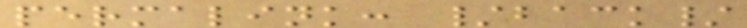permalink: /back/
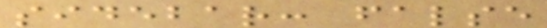sidebar: false
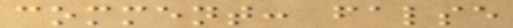comment: false
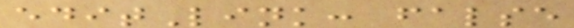editLink: false
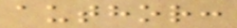author:
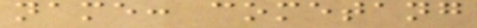name: cometang
